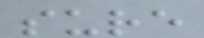sure
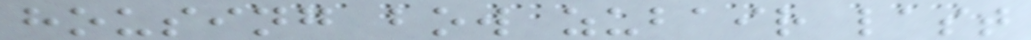housing bow zubair last
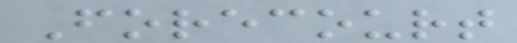Forecourt
